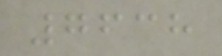7638
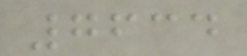7634
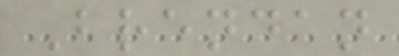Brendan
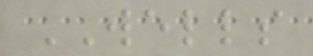WELLS
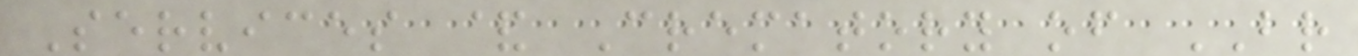Services & Crematory of BR
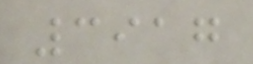3917
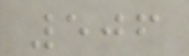506
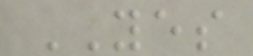YES
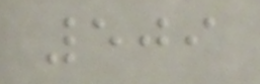509
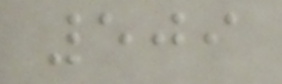509
